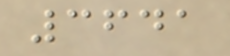3641
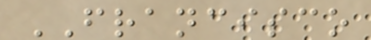FRANCISCO
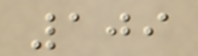109
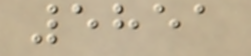5851
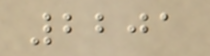2201
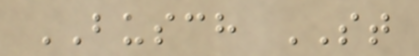BUSCH ST
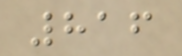816
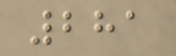281
